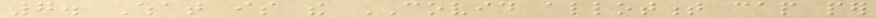7. What is the COVID allotment cap per
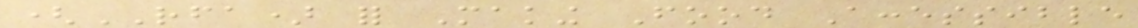(RFA) for Making Food Accessible
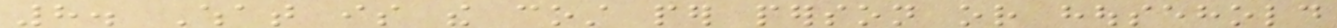8. What is the cost per person or household
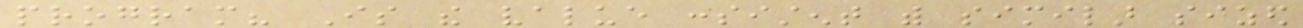program? Is the value consistent with similar sized
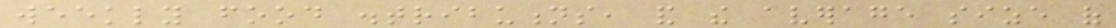weekly food distributions, and the average size of
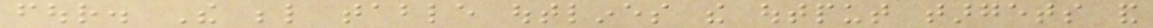four. The below table outlines the output targets and
